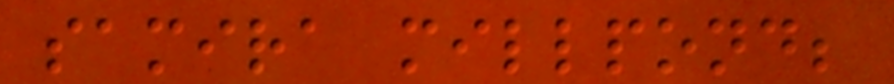samira millpond;
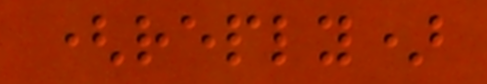(reply)
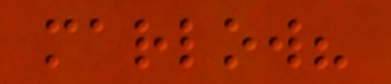marlow?
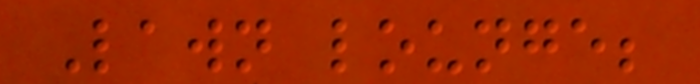Lawn lounge;
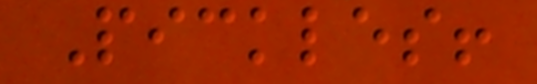Pickles!
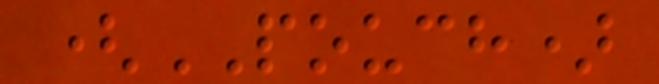(POUCH)
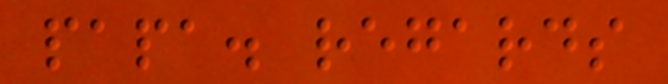papa. regards
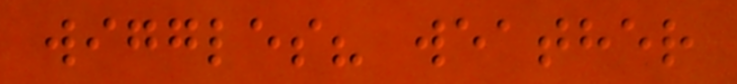wiggles? weather
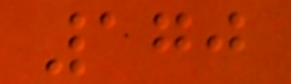170
